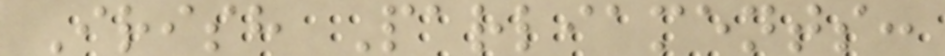Irish Parliaments:
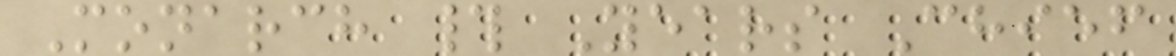Monarch # Years Chief
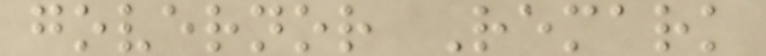governor Remark
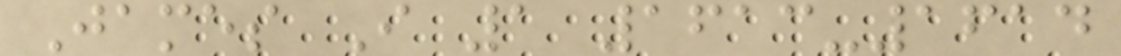James I 1 1613-1614
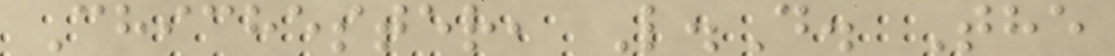Chichester, L.D. The
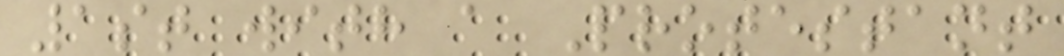1st with a Protestant
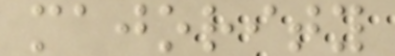majority
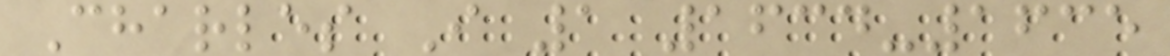Charles I 1 1634-1635
